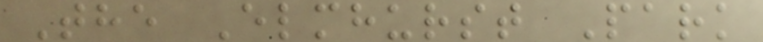The Elmhurst Park
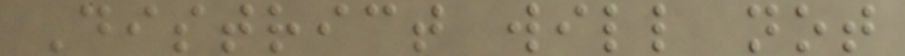District will not
